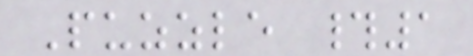Puzzle #1
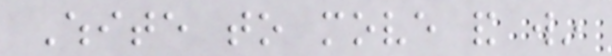White to move and win
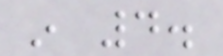in 4.
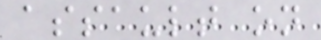assault on
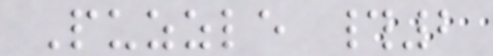Puzzle #2
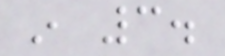in 3.
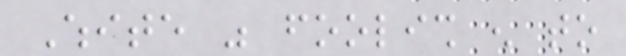White was foolish enough to
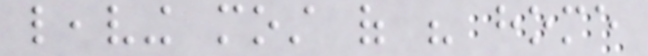leaving most of his home
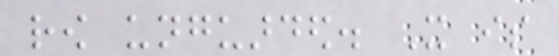row unguarded. It is
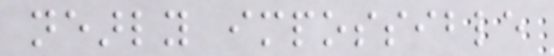nearly impossible
